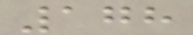178
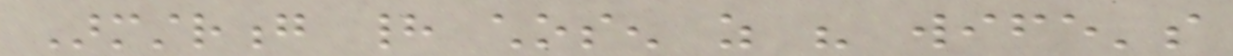Armstrong had chosen as his wife's
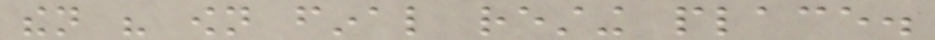then his own final resting place.
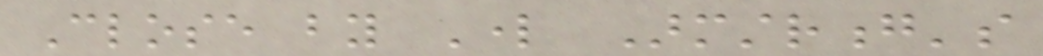Close by Lord Armstrong's
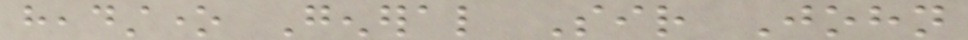headstone General Sir John
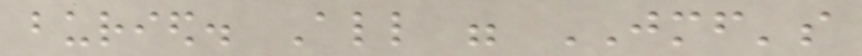buried. All were JMF's
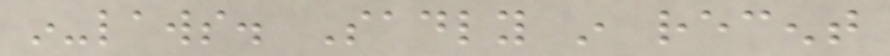in-laws. Sadly in recent
